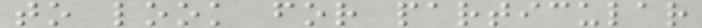to look for particular
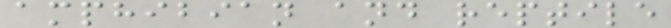amphibian and reptile
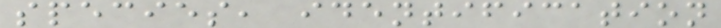species, identification
